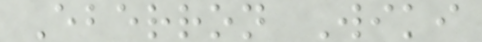Eberron Wiki
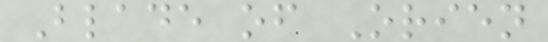Blade of Orien
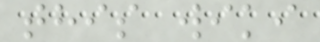this wiki
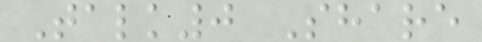Talk0 Share
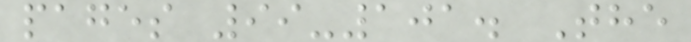pages 99-101. The
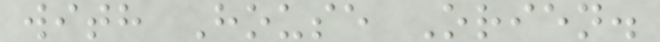with House Orien.
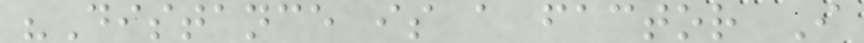"Distance is a factor I
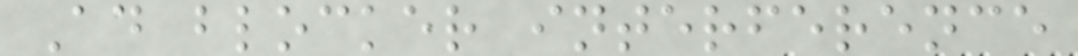Ad blocker interference
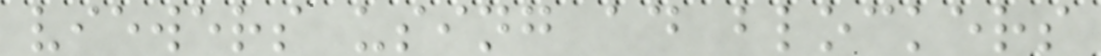viewers using ad blockers
